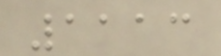1113
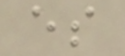es
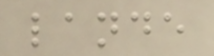lande
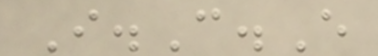I.C.E
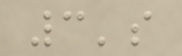3's
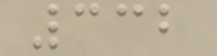332
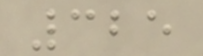325
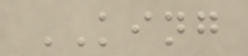KING
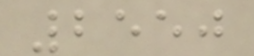2550
